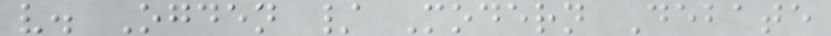v. Ogden / Modern Debate
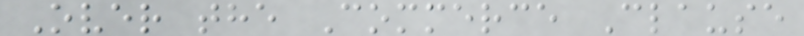Over the Commerce Clause
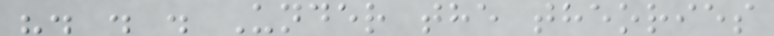". . . Under the theories
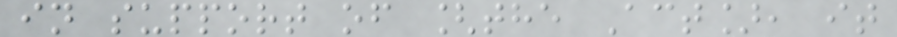in support of [the Act], it
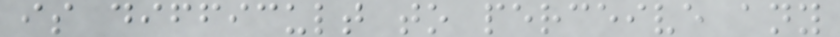is difficult to perceive any
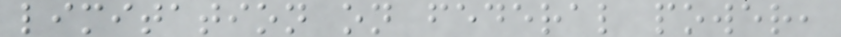limitation on federal power,
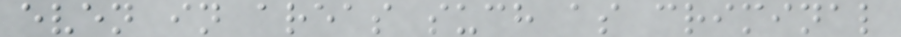even in areas such as criminal
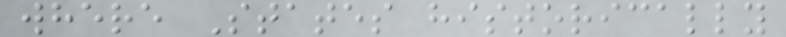where States historically
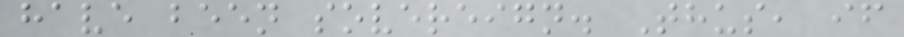have been sovereign. Thus, if
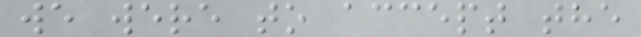we were to accept the
